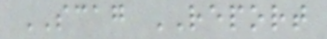SCAG REPORT
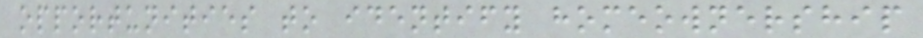opportunities to identify homeownership
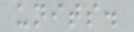units.
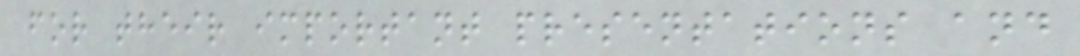for their important presentations and
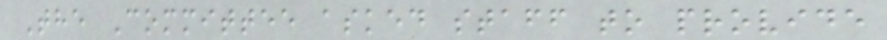The Committee asked staff to provide
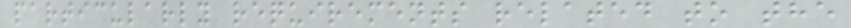particularly requirements related to the
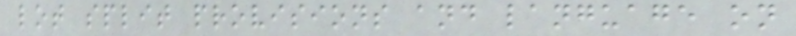lot split provisions and language on
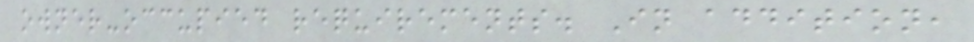owner-occupied requirements. In addition,
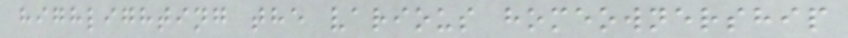highlighting the various homeownership
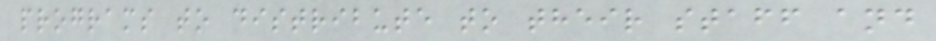programs to distribute to their staff and
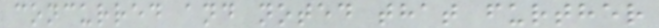concurred and noted that further
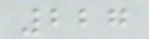227
